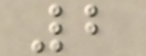2
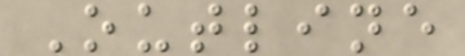Outline
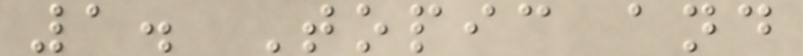1. Topic and
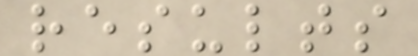results
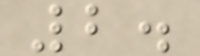2.
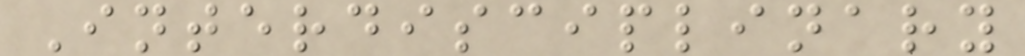Interdisciplinary
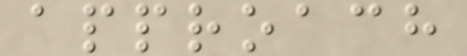approach
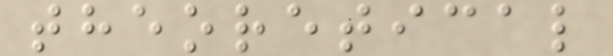theoretical
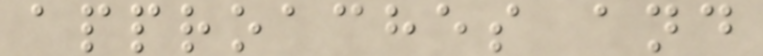approaches and
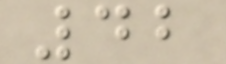42
